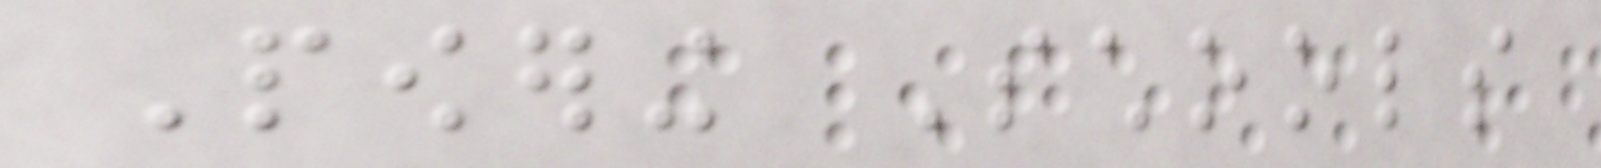Powering Schools
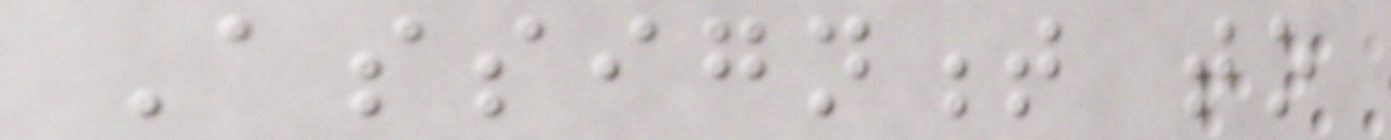Assignment to
